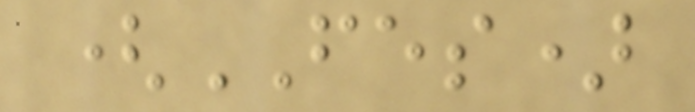(FES)
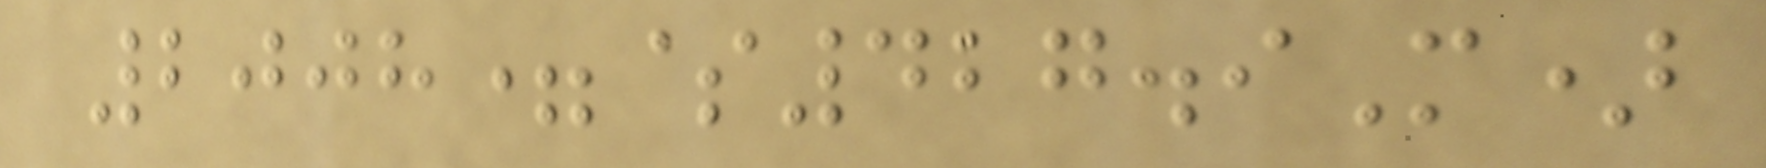2008=$427.9M)
